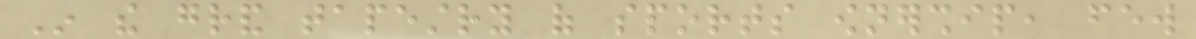In the grand tapestry of sports ownership, few
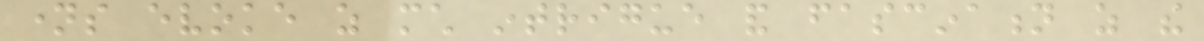names evoke as much intrigue and fascination as the
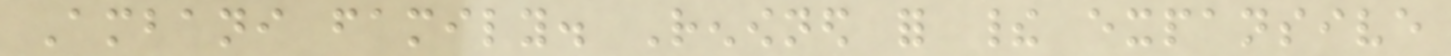Ambani family. Renowned for their expansive
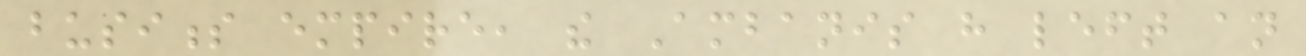business empire, the Ambanis have left an
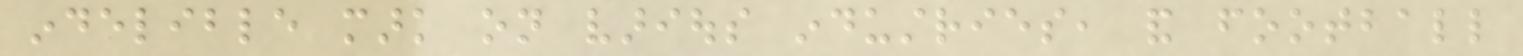indelible mark on various industries, and football
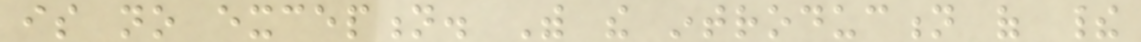is no exception. With the introduction of their
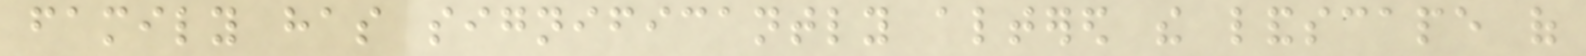family has significantly altered the landscape of
